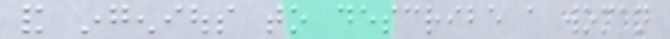and ingenious to describe a woman
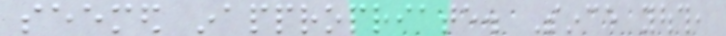seemed inappropriate. Since youth,
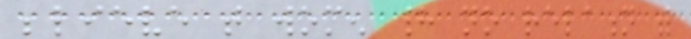believe that women had no relation with
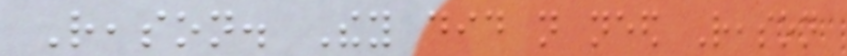Reason. They did not need Reason
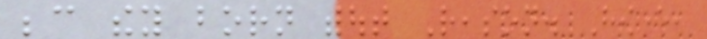because they born without Reason. However,
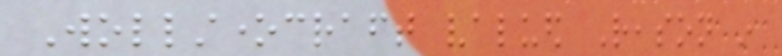Wollstonecraft valued Reason in
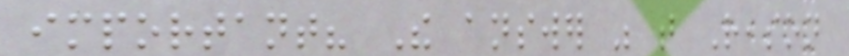important? The answer was that Reason
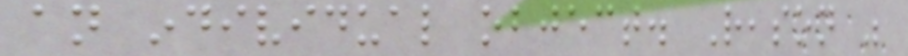an individual object. Reason was
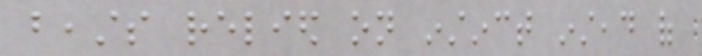beasts relied on instinct instead of
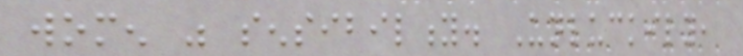women was sensibility. Unluckily,
